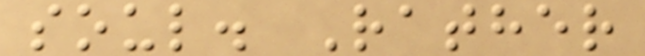soul. Rather
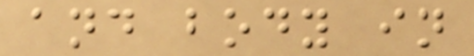and body in
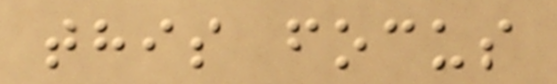this focus
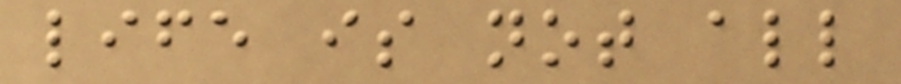life is not all
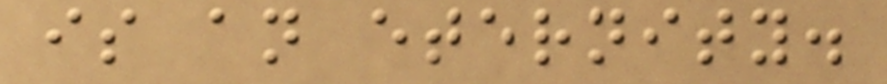is an eternity.
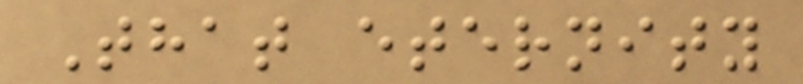That eternity
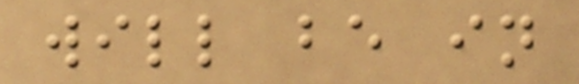will be in
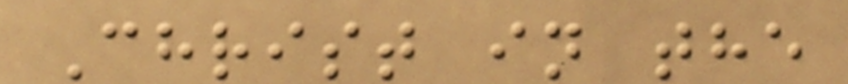Christ in the
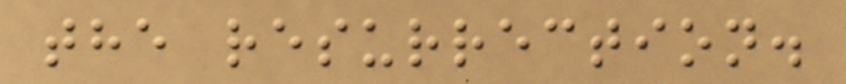the resurrection.
